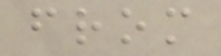from
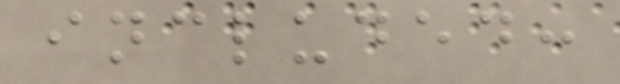included:
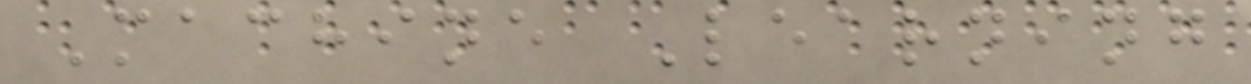Machine Learning
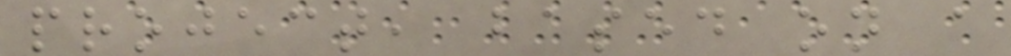project, based on a
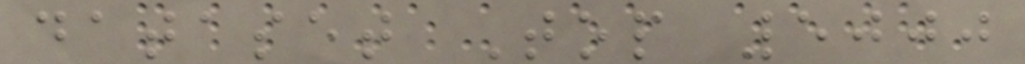dataset Top 5000
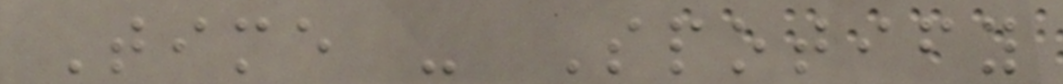Time - Spotify
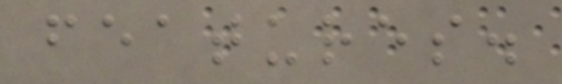features.
